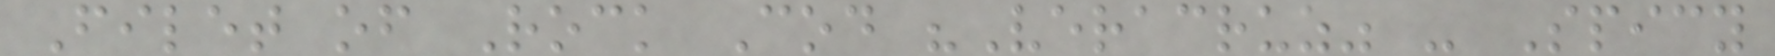Filet of Rock Cod "Veracruz" - Spicy
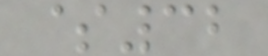$32
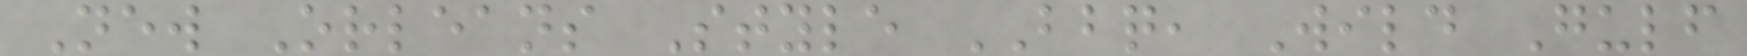New Orleans Style BBQ, Wild Gulf
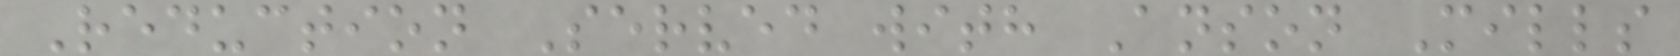Reduction Served with Anson Mills
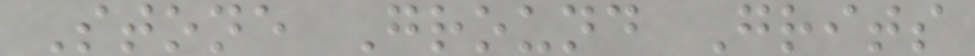Stone Ground Grits
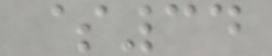$34
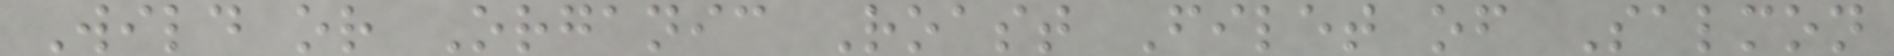Wild or Organic Roast Filet of Salmon
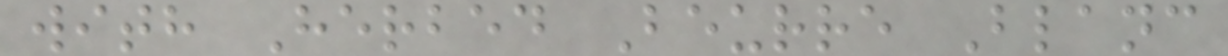with Herbed Beurre Blanc
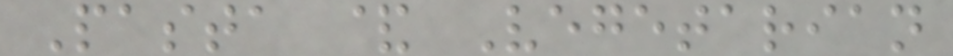Pasta & Vegetarian
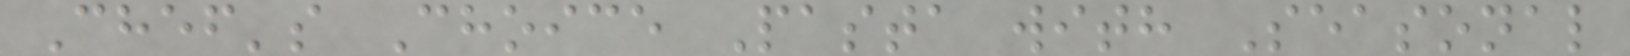Chef's Choice Pasta with Seasonal
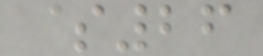$26
